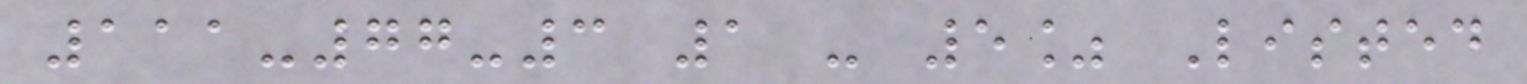111-77-3 1 - 5% Listed
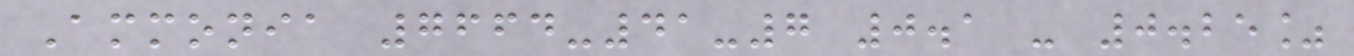Ammonia 7664-41-7 0.1 - 0.25%
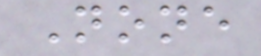None
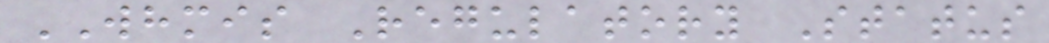WHMIS Regulatory Status
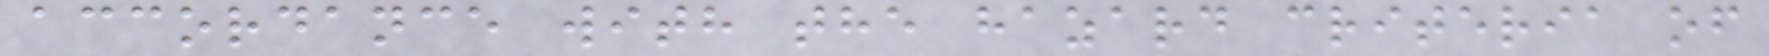accordance with the hazard criteria of
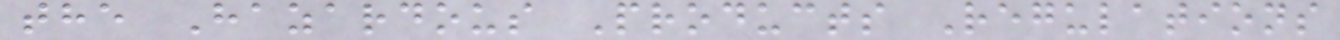the Hazardous Products Regulations
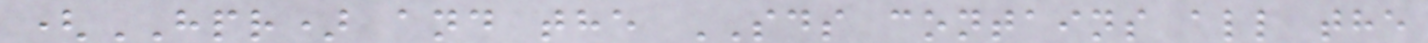(HPR) and the SDS contains all the
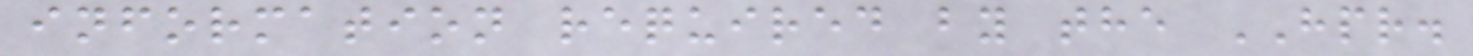information required by the HPR.
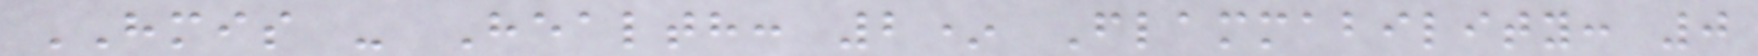HMIS - Health: 2* Flammability: 0
